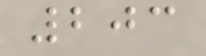203
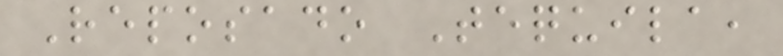Reposado Tequila,
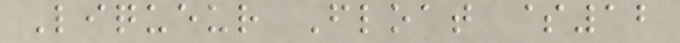Liqueur Float $12
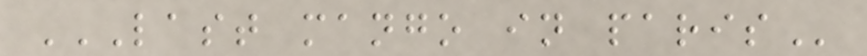LAST MANGO IN PARIS
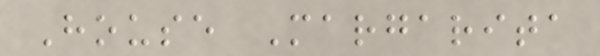House Margarita
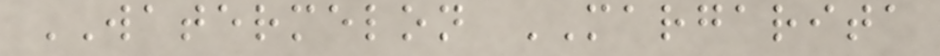WATERMELON MARGARITA
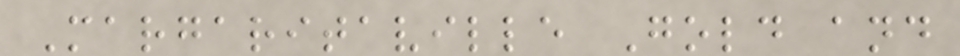Margaritaville Gold and
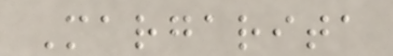Margarita
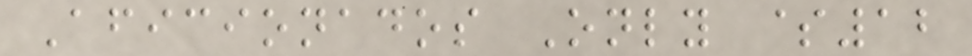Aficionados Only $12
